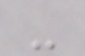-
